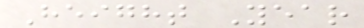Height Year
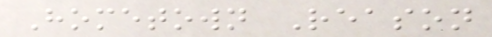Hometown Reason
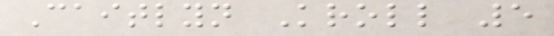Caitlyn Kroll 5
